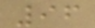96
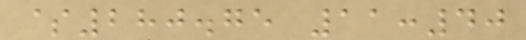$280.75 11:40
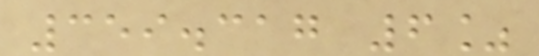359.317 6%
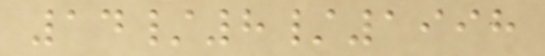14/8/1998
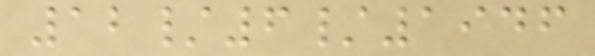12/6/1946
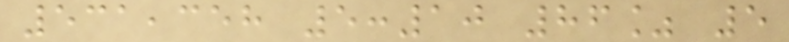531,358 5:10 86% 5
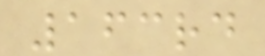163rd
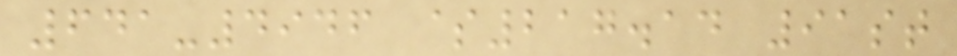641-4946 $217.14 91st
